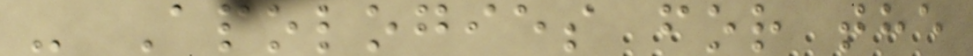- Apologies for the
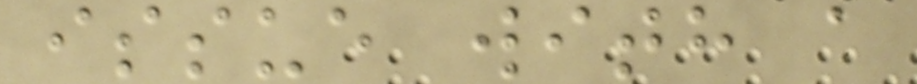issue with a
